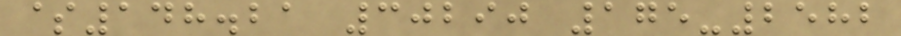$148.21 30290 175-2582
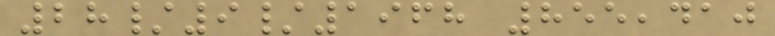28/9/1968 855,410
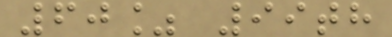60% 99th
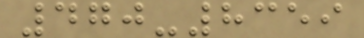470-8359
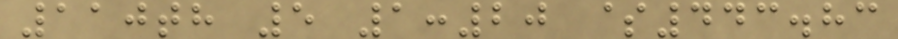110th 5 1:20 $443.83
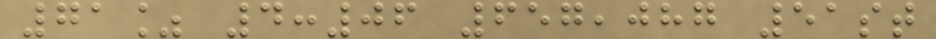71% 4:06 657,087 51st
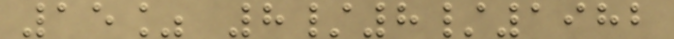15% 8/8/1982
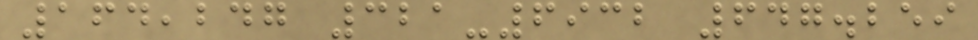164,247 321-6932 647.259
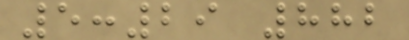5:29 882
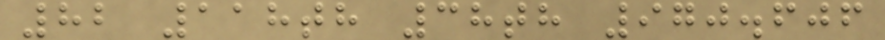82 118th 38th 970.606
